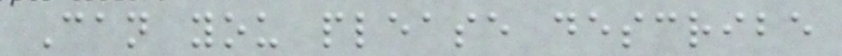Can you please describe
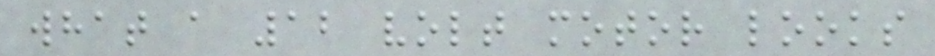what a 12 volt motor looks
